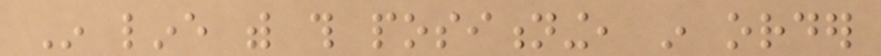In line with this positioning, in order
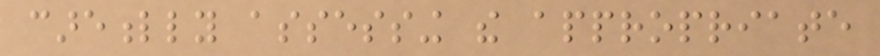carefully assessing the appropriate
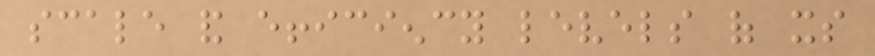scale and efficiency levels of its
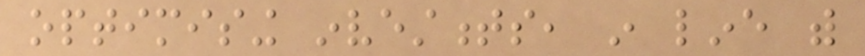optimising investments, in line with
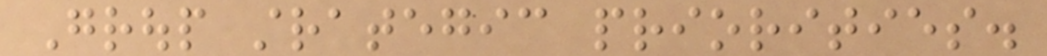Group strategic priorities.
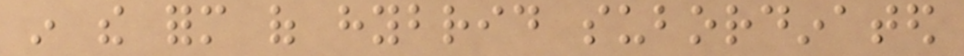in the form of hybrid subordinated
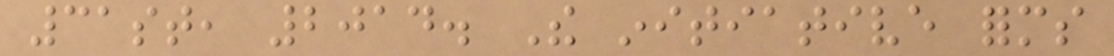31st, 2014. The initiative forms
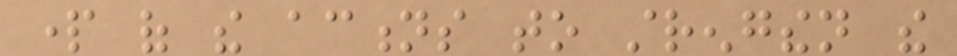part of the actions to strengthen the
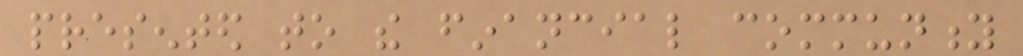presented to the financial community
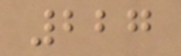227
